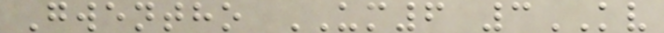Gwentho UM6 3KV
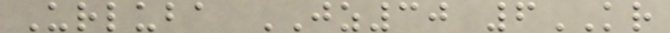Urluba JZ30 6KR
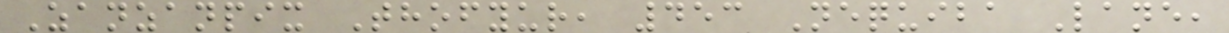Zanzanpix Thofyur, 453 Nequiba Lane,
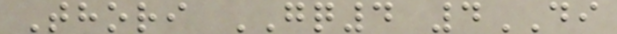Thori GQ4 4DI
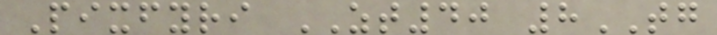Pixfyri ZT40 8TG
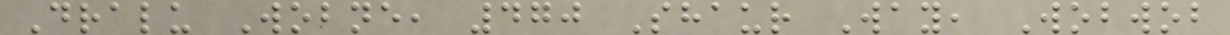Dralu Wobne, 470 Shaur Way, Wobwob
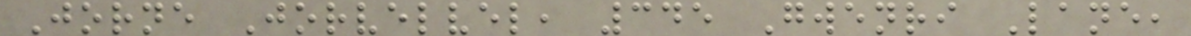Jorne Jorvelvel, 345 Gwenri Lane,
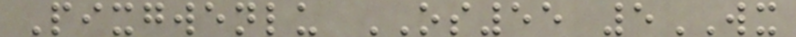Pixgwenlu OS55 5WX
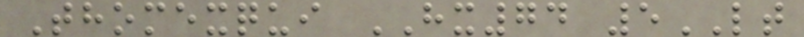Thomexqui HX74 5LT
